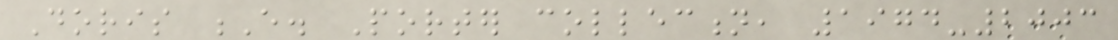Doris E. Porter collection, 1974-2003
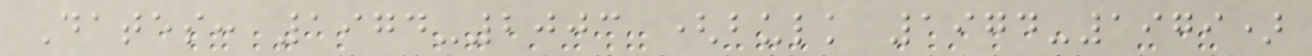Dates: 1974-2003 (bulk 1974-1979)
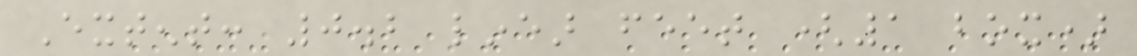Extent: 0.2 linear feet (1 box)
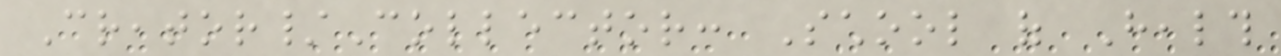Creator/Collector: School of Health
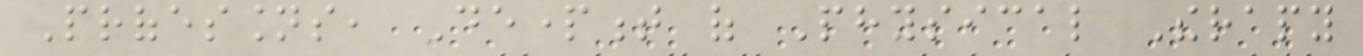Professions, Department of Physical Therapy
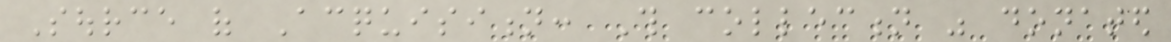Source of Acquisition: This collection was donated
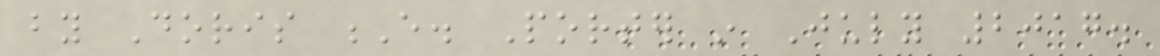by Doris E. Porter in July 2017.
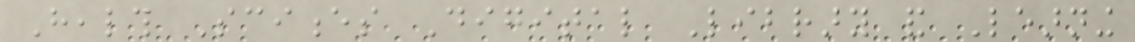Health Sciences Digital Library and Learning
